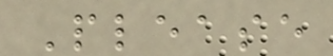Please
